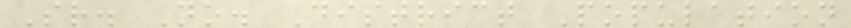Sr. No. District Population
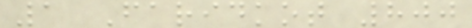1 Faridkot 800
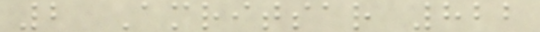2 Amritsar 822
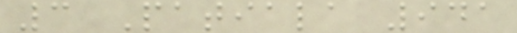3 Patiala 941
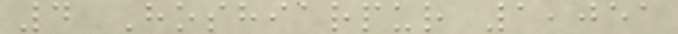4 Hoshiarpur 1,051
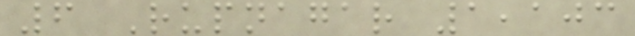6 Rupnagar 1,103
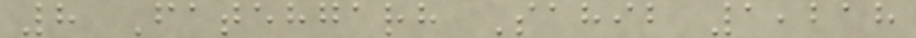8 Fatehgarh Sahib 1,218
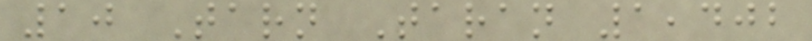10 Tarn Taran 1,402
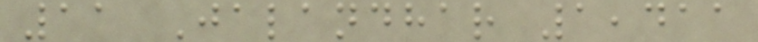11 Jalandhar 1,411
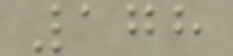178
